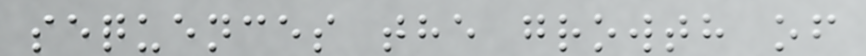sequences the growth of
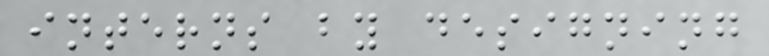interns by designing
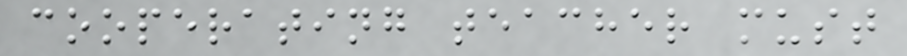cooperating teacher must
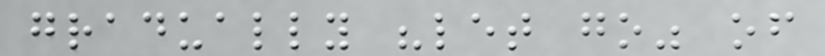gradually "let go" of
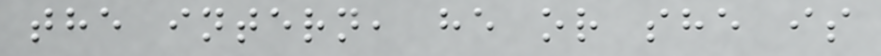the intern, he or she is
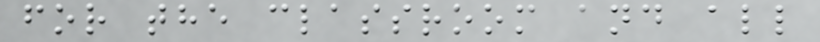for the classroom and all
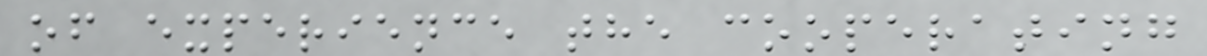of experience the cooperating
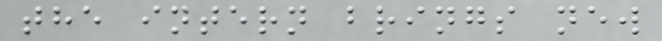the intern brings new
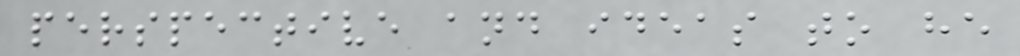perspective and ideas to he
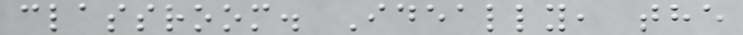classroom. Ideally, the
